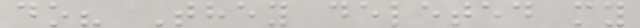do? They deleted my
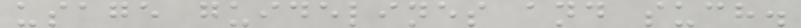usage guidelines and such.
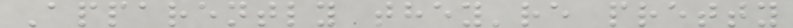Apparently they're pretty
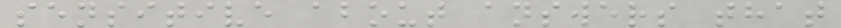sensitive about answers that
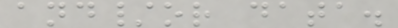and/or data.
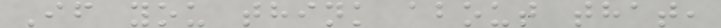If you think about that,
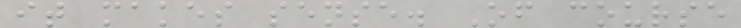it makes sense. Of course
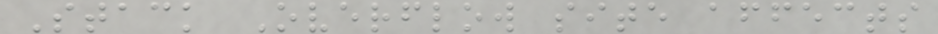Stack Overflow site affects
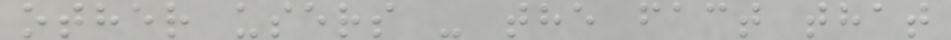other users - the fact that
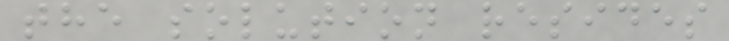the solution resides
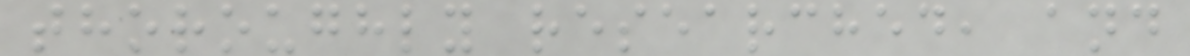thoroughly researched, and
